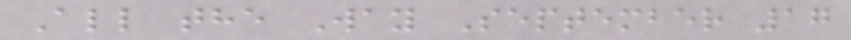All the Way September 17
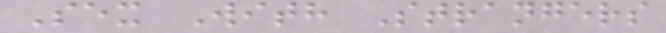Sex With Strangers
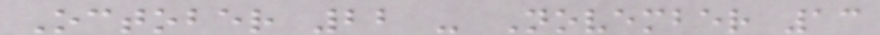October 22 - November 13
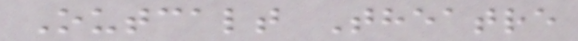Outcalt Theatre
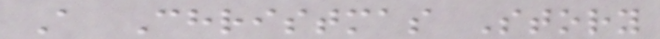A Christmas Story
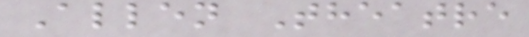Allen Theatre
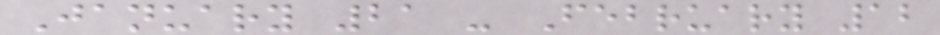January 21 - February 12
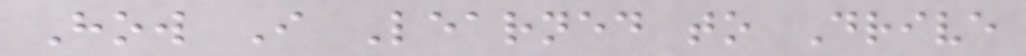How I Learned to Drive
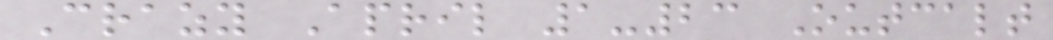Crazy April 1-23 Outcalt
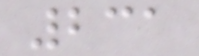231
